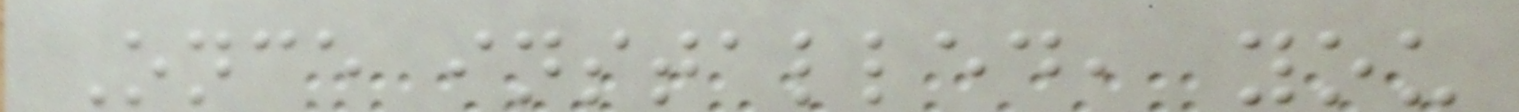Once installed, you
